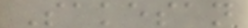Sakesan
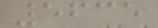5635
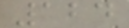124
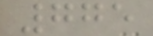775
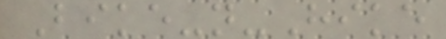Bike-n-Hike
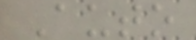Auto
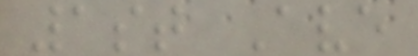1st Ave
